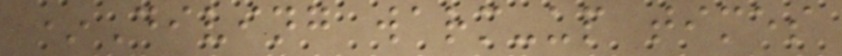*Diving warm-up times
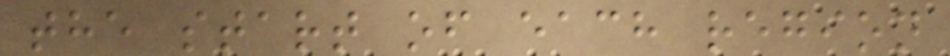the start of each region
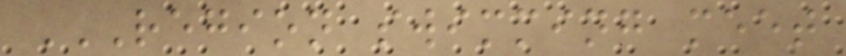REGION SWIMMING MEET
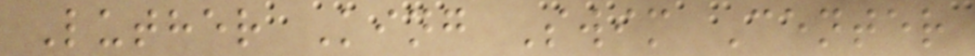Luther King Swim Center
